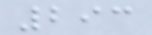293
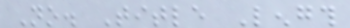No. Title Length
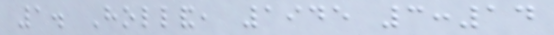1. Holland, 1945 3:14
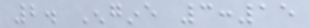2. Engine 3:15
